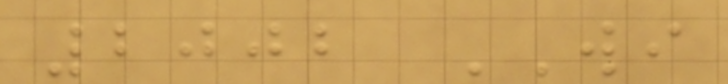2002 WI
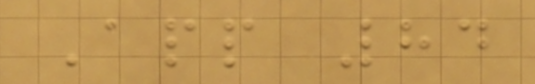App 84
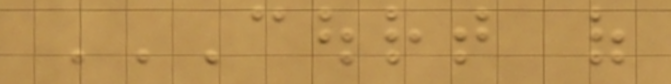COURT OF
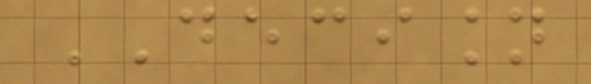DECISION
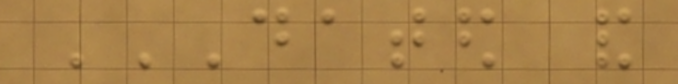DATED AND
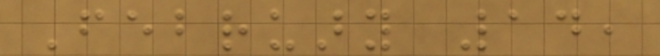February 14,
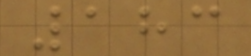183
